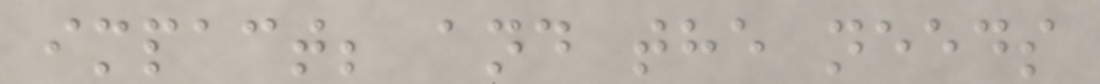impact; and the needs
